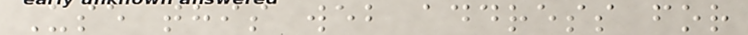Use this web address for
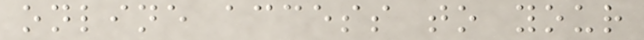online access to your
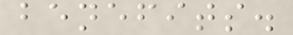benefits.
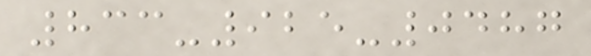833-925-0487
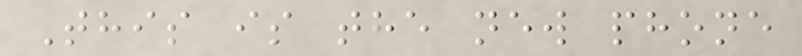This is the new phone
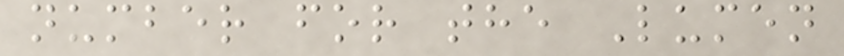number for the Lumen
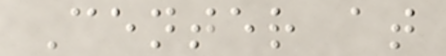Center at
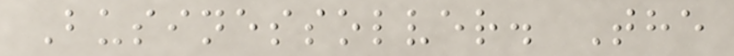Businessolver. The
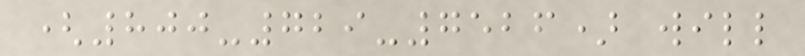(800-729-7526) will
